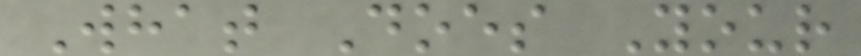What Does Your
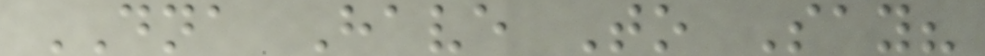DNA Have To Say?
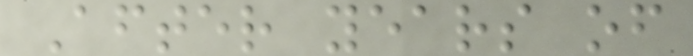After years of
